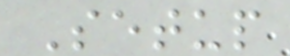Setup
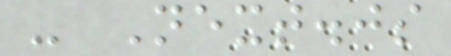- Next.js
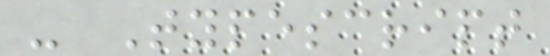- Typescript
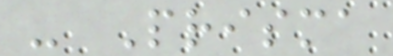- Prisma
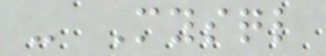- Mysql
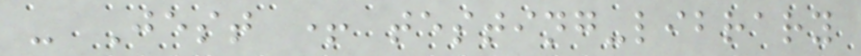- Jest + testing-library
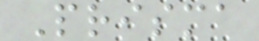Prisma
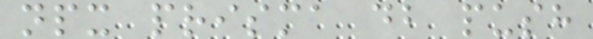npx prisma db push
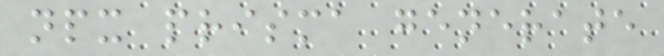npx prisma generate
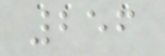256
